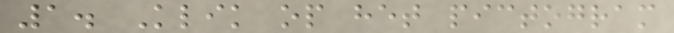1. Klik op het pictogram
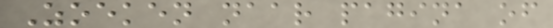Zoeken naar pagina of
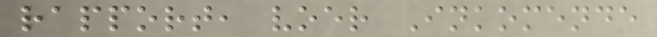rapport, voer Inkomende
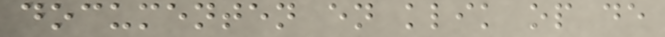documenten en klik op de
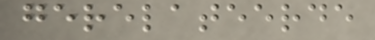gerelateerde
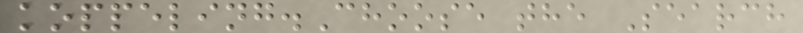koppeling.Choose the Search
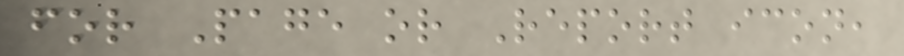for Page or Report icon,
